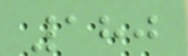180
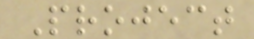Project
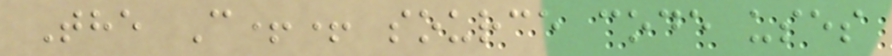The C++ source code uses
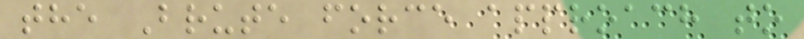the Brute force approach to
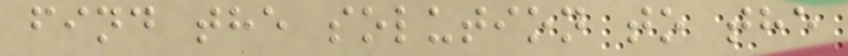find the solution to the
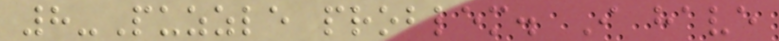8-Puzzle problem. I have
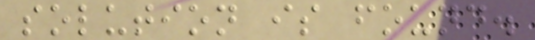solution is found.
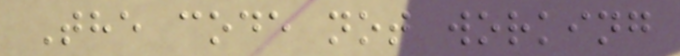The code not working
